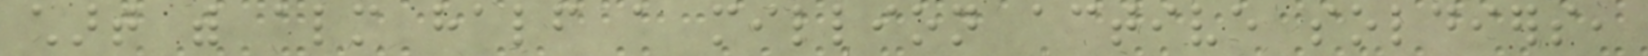chart with almost half a million active soldiers,
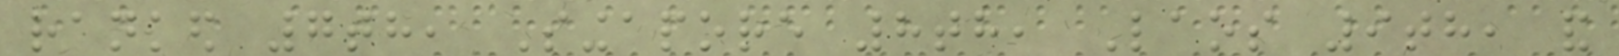ranked 7th, Singapore 8th, Laos 9th, and
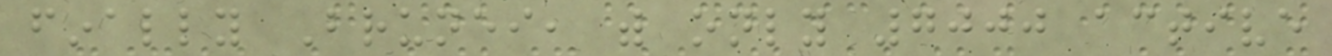finally Brunei, with only 7000 active
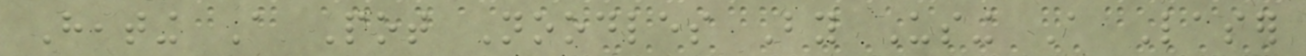Heating A Pot Noodles By Using A Laser
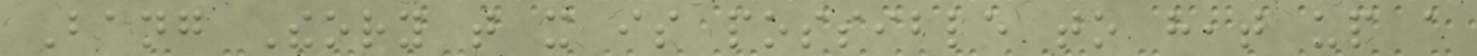Bang Theory that it is possible to heat up a
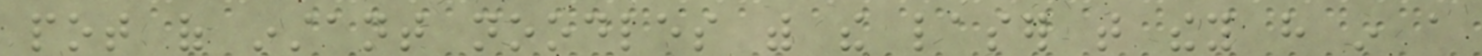pot of instant noodles with the laser that they have in a
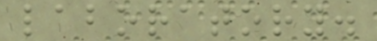laboratory.
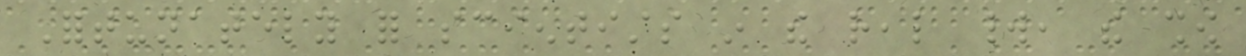Fortunately for scientists in the real world, the show
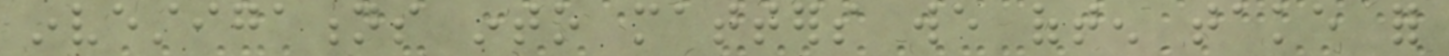investigations into matters we often take for
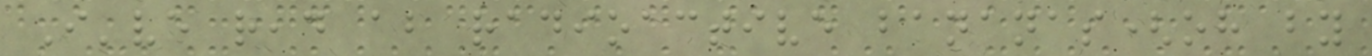I've read about radioactive bananas(oh by
